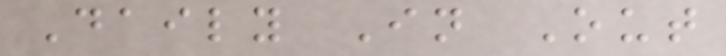Daily In Out
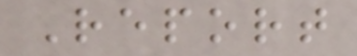Report
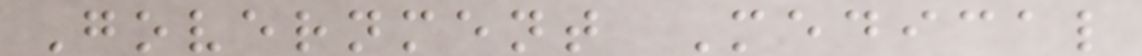Government Medical
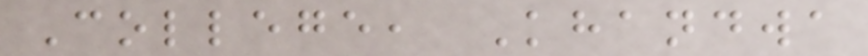College, Khandwa
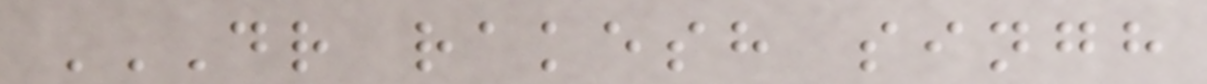DR RAKESH SINGH
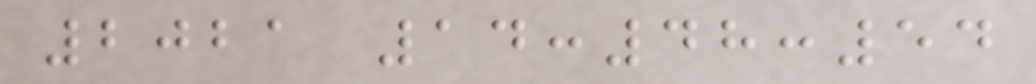2021 14:48:54
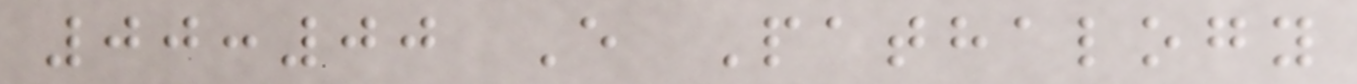00:00 E Pathalogy
